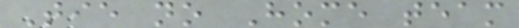Tie no Home team
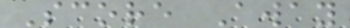Score Away
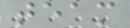team
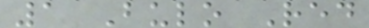1 Bulo Red
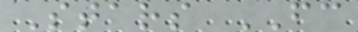Stars FC
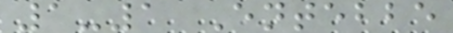1-1 Entebbe
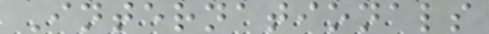Internationals
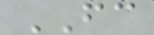FC
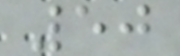50
